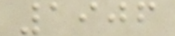1906
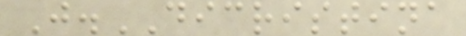J.DICRISTINA
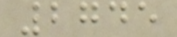2745
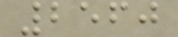2560
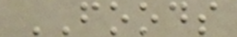FOODS
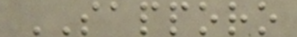SAPPORO
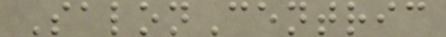SalonCentric
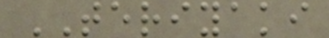TERIYAKI
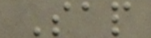Sap
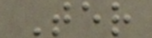Ter
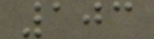103
